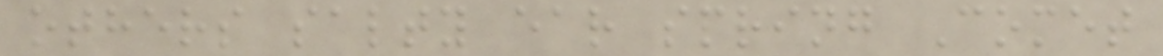others salty ear spring Comet
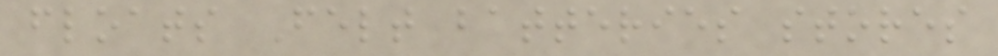floats Felt batteries stores
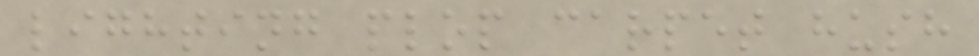lighting plop carpet hush
